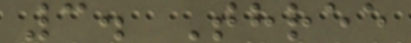3. Three
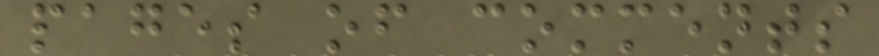pages of comments
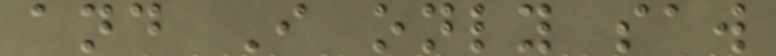and I only saw
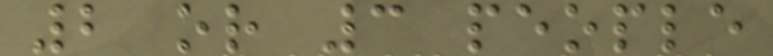2 or 3 people
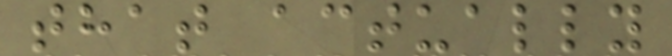that actually
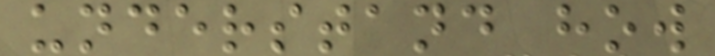understand how
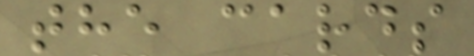the cards
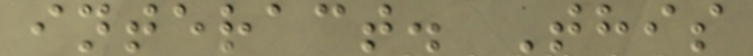interact. This
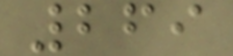269
